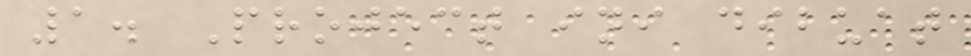1. Project ini dibuat
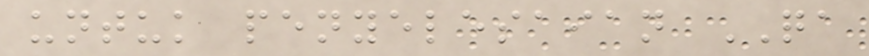untuk penyelesaian QA
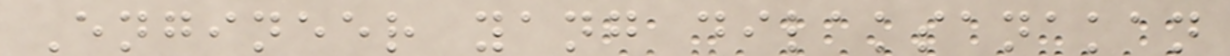Engineer yang dilaksanakan
